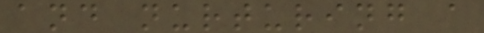and nurturing a
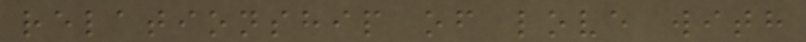relationship of love with
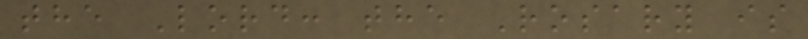the Lord: the Rosary is
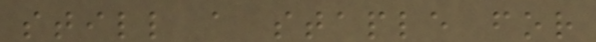still a staple for
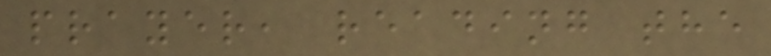prayer, reading the
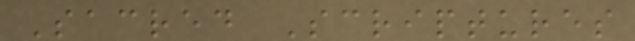Sacred Scriptures
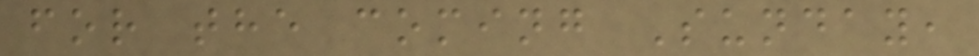for the coming Sunday,
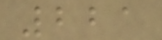221
